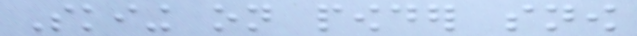Skiing on powder snow
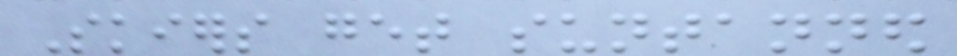Skiers get suntanned
